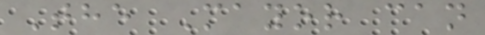The Mayor can
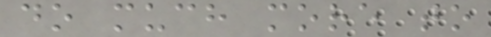do much more to
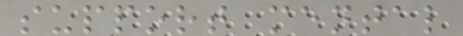support mental
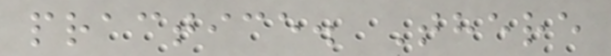practice. There
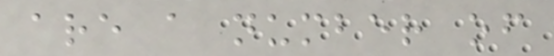are a number of
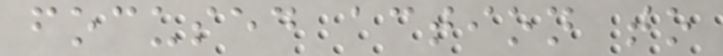focused action to
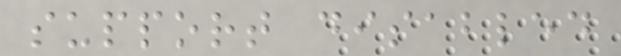support disabled
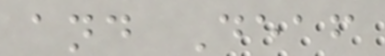and Deaf
